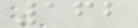162
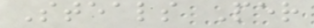Steals Per
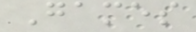Games
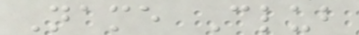Name Club
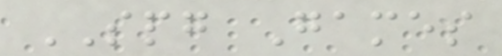SPG Games
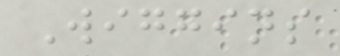Wiggins
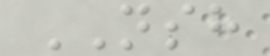NSH
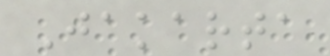Jakarta
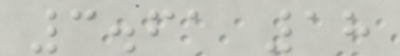3.61 18
